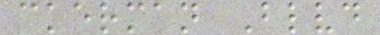ckerman Blvd
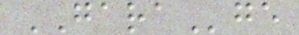GARAge
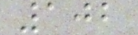102
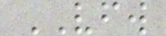VFW
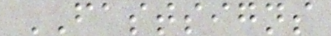FASTSIGNS
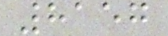8157
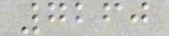7260
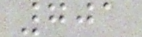701
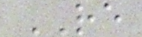RE
